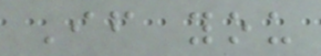If you
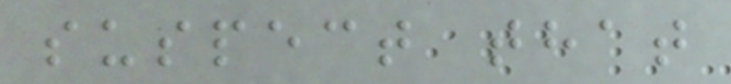suspect that
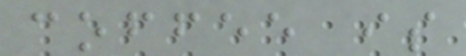coffee is
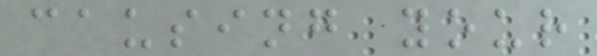causing your
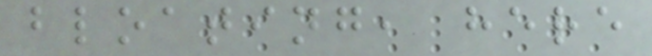bloating, here
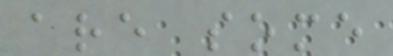are some
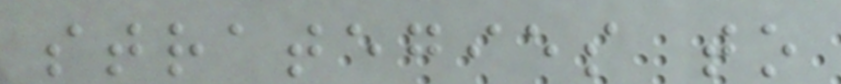strategies to
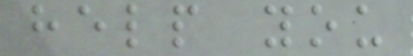help you
